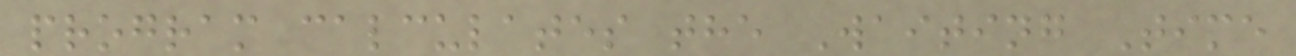program calculates the Waiting Time
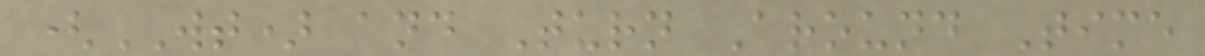(WT) and Turn Around Time
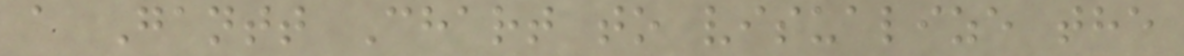a Gantt Chart to visualize the
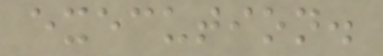execution.
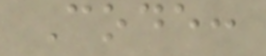Code:
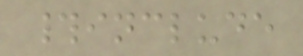#include
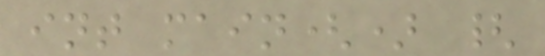int main() {
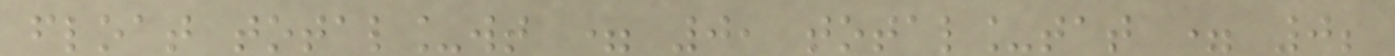float total_wt = 0, total_tat = 0;
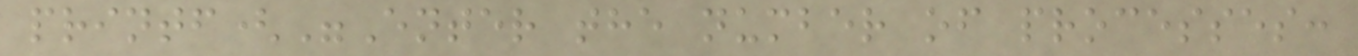printf("Enter the number of processes:
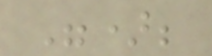");
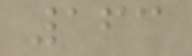163
